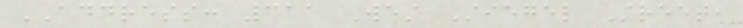ADDRESS: 311 West Stiegel Street,
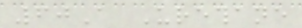60A Urethane
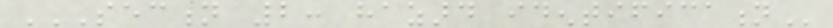SECTION 2: HAZARD IDENTIFICATION
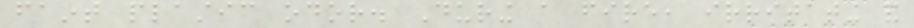faint plastic odor. During a fire, irritating and
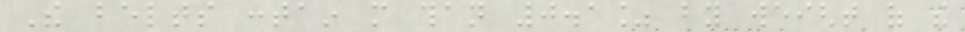The belts contain more than 0.1% by weight of the
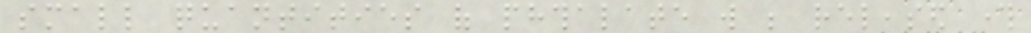small quantities of phthalate will be released through
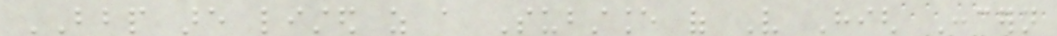BBP are listed as a Substance of Very High Concern
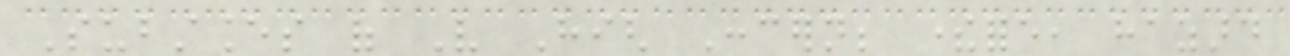Substances of Very High Concern; therefore, hazard
